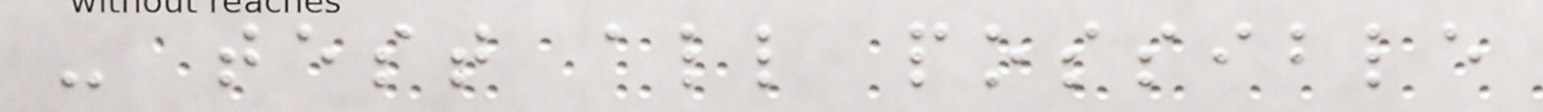- test all possible
